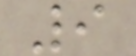9
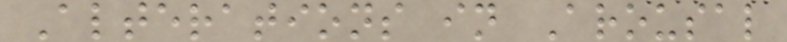Alterations in Arousal
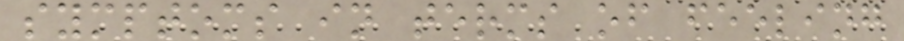symptoms in terms of feeling
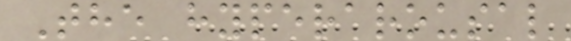The hyperarousal
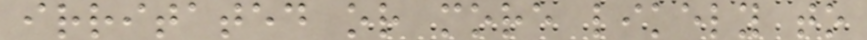irritated or more likely to
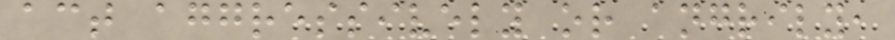act aggressively or angrily,
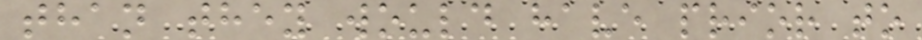than they would have prior to
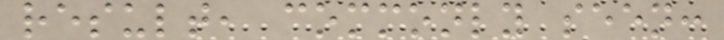result, commonly seen:
